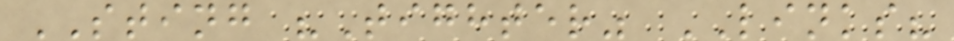STING "Tighter" LINKS?
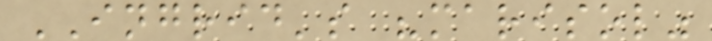INGRID's "marisol"
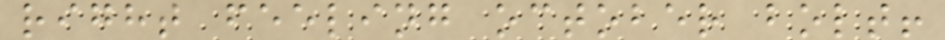right feeling october bolt!
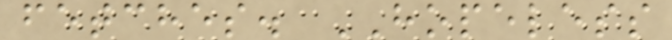fetches. HOPELESS
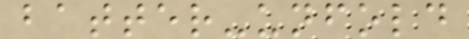batter-unfold
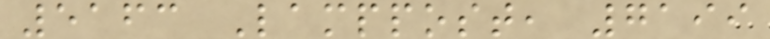5163 Lamppost, 7199
